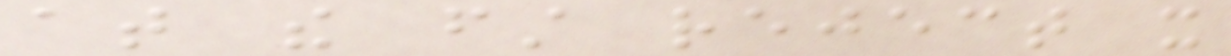at the first reject it
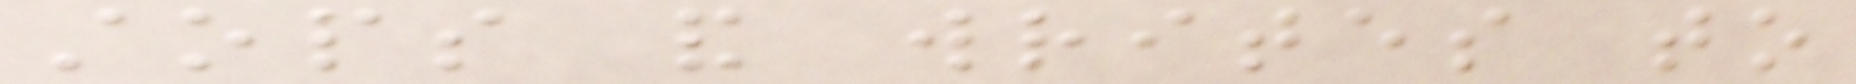stops and writes to
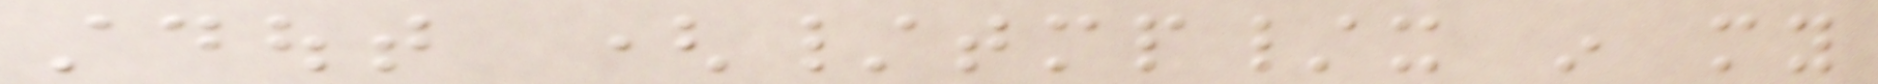stdout (/tmp/x in my
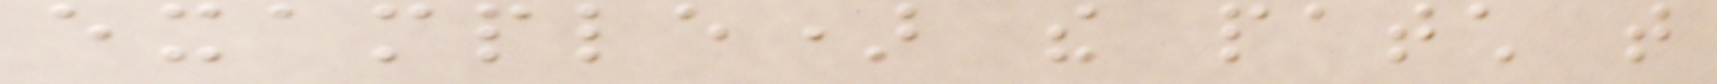example) the patch that
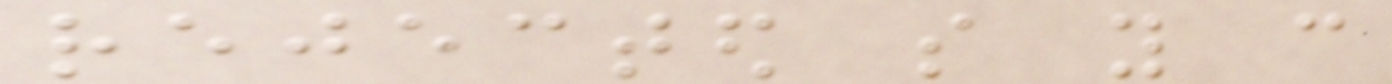rejected so you can
